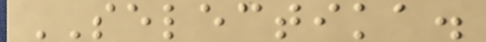SELECTIKA.
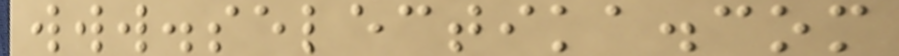www.selectika.com
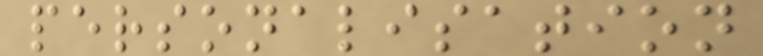personalisation
